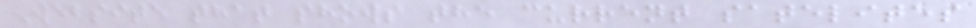Website that shows the current satelites
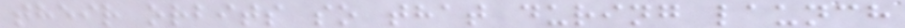their orbits so that during launch
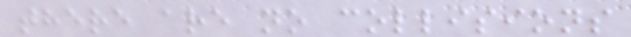there are no collisions
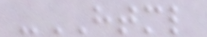-HTML
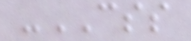-CSS
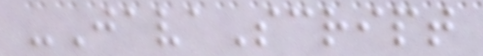-JavaScript
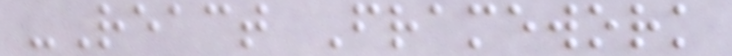-React Framework
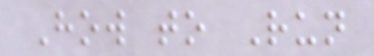How to Run
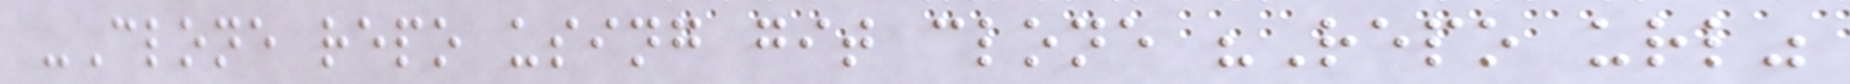-Clone repo using git clone "Repo url"
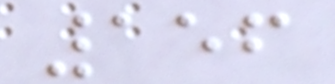156
